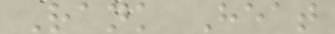Rank Heat
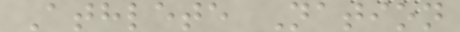Athlete Nation
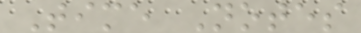Time Notes
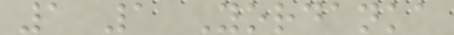1 1 Yordanka
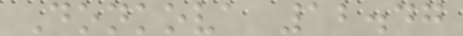Donkova 12.47
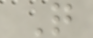Q
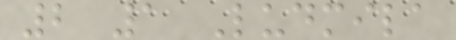2 1 Ludmila
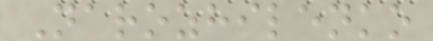Narozhilenko
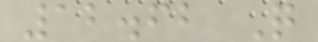12.62 Q
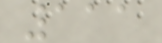111
